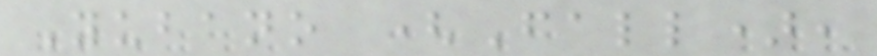Yubano (Fall),
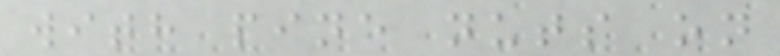with pine nuts on
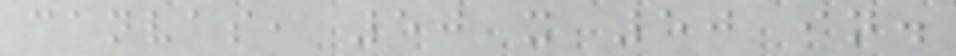canvas, 50 x 50 in.
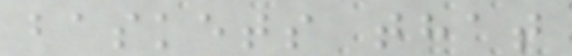baskets that
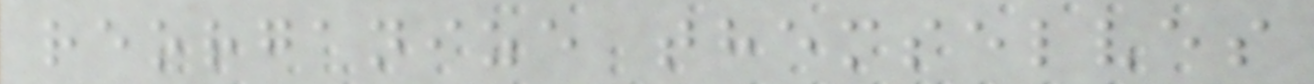reorganize themselves
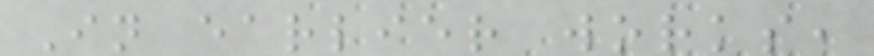In earlier works,
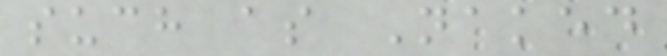such as Naked
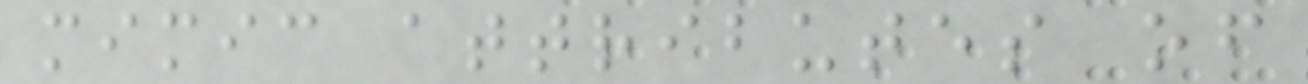mimic attributes of
